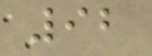92
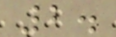2.
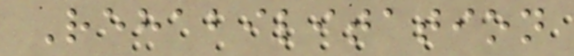Rehabilitation
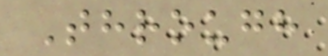Through
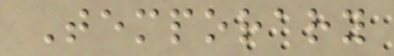Temporary
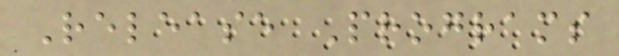Release Programs
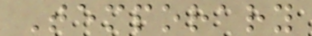Temporary
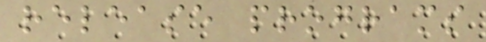release programs
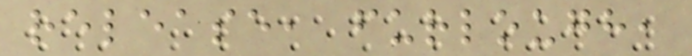release, furlough,
